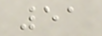51
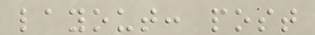layout: post
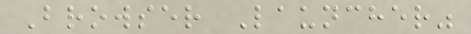Browser Launcher"
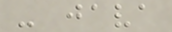- java
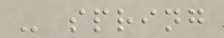- spring
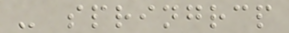- springrcp
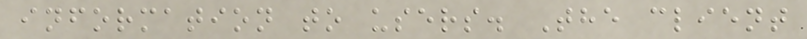information to users. The client
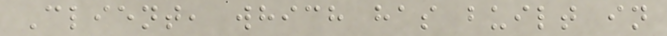Client, which has built in
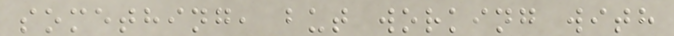something, but working with
